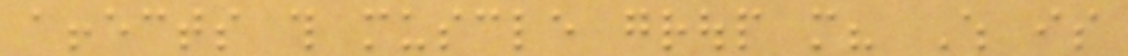affects this muscle group more? Which is
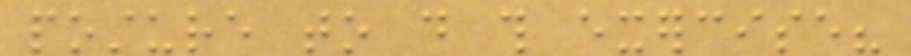posture to do this exercise?
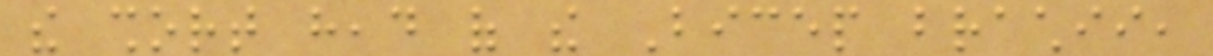the short head of the Bicep brachii,
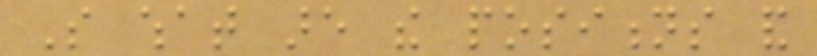So what are the positions and
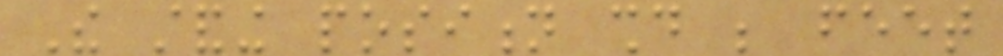The standing position should be feet
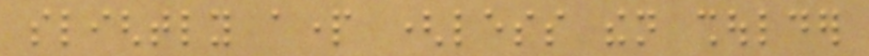slightly apart (less then shoulder
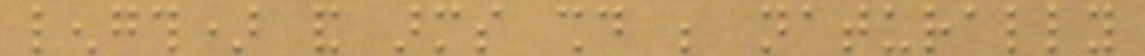length) and arms should be naturally
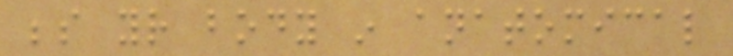beside your body in anatomical
